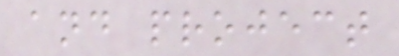and project
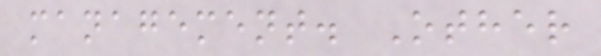management. Other
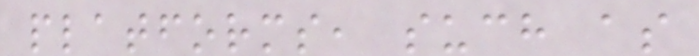platforms, such as
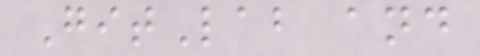GitLab and
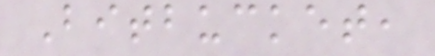Bitbucket,
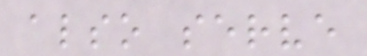also serve
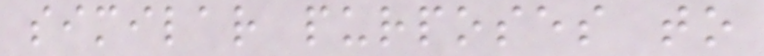similar purposes to
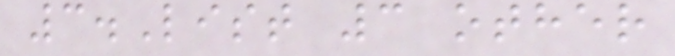3.List 3 other
